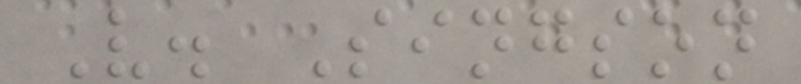V. Singson
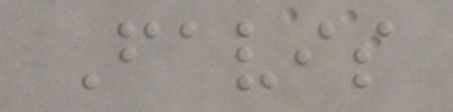Favis
